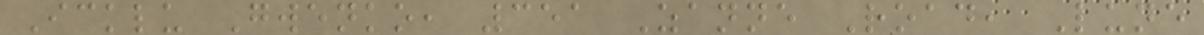Icklu Gwenko, 351 Zanne Road, Lune
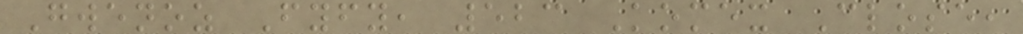Gwenoz Fyfy, 523 Komex Close,
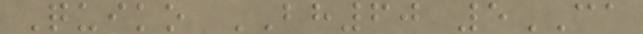Quiko BH60 5CA
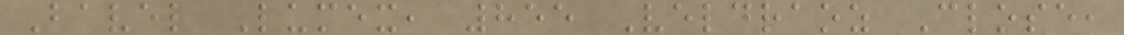Bavel Lumex, 855 Veldraoz Close,
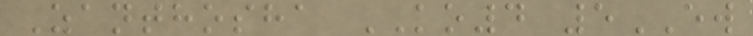Zanthosha KO4 5EW
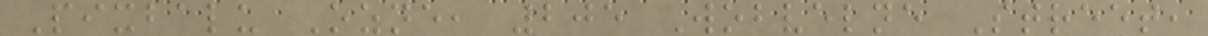Pixbalu Ozne, 205 Wobvelne Street,
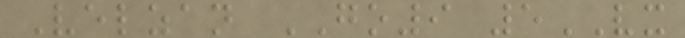Velzan GO9 5VX
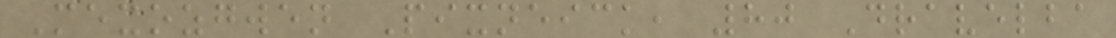Mexozgwen Pixneick, 80 Dravelba
